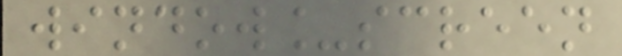window_screen
